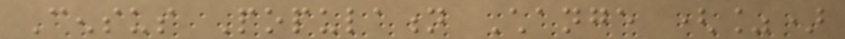Census Population Change (%)
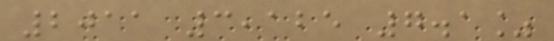2011 3,125 7.1%
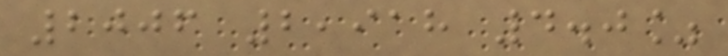2006 2,918 4.0%
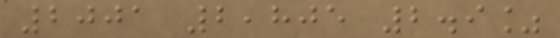2001 2,805 2.9%
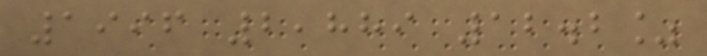1996 2,889 12.2%
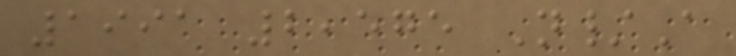1991 2,575 N/A
